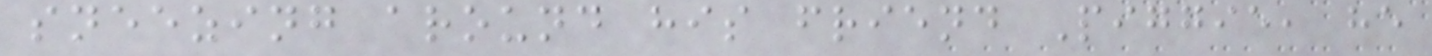sneezing around his friend Piggie, he
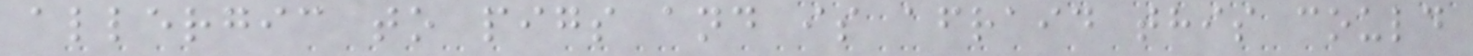allergic to pigs and is afraid this could
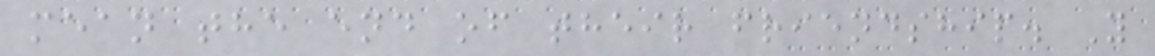mean the end of their friendship. Y
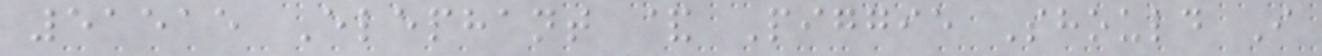51515 Elephant & Piggie Should I
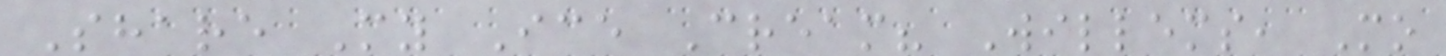Share My Ice Cream? Willems, Mo
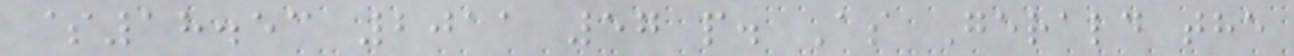$18.53 2011 57 p. As Gerald the
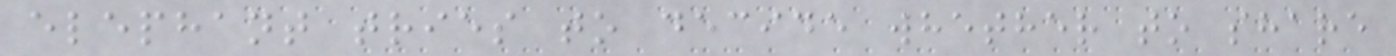elephant tries to decide whether to share
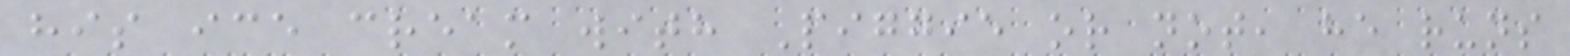his ice cream with Piggie or not, he runs
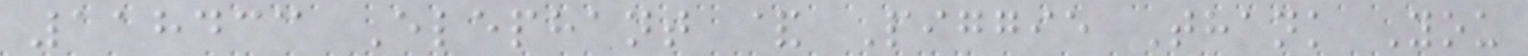118433 Elephant & Piggie Thank You
